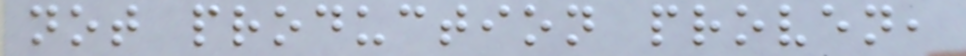not production proven,
